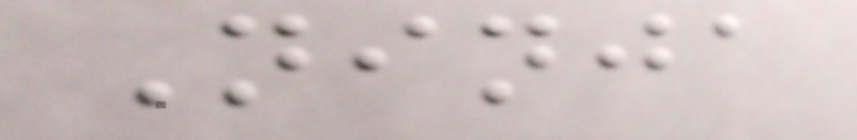Ninja
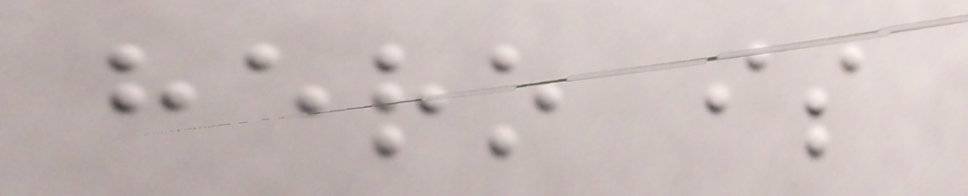hero is
